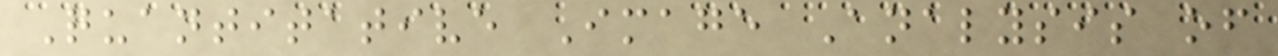Quantitative Image Analysis of
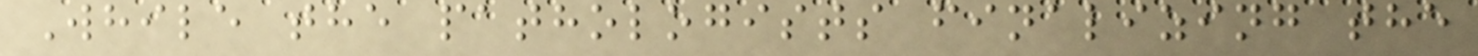While the pathologists finalizing the
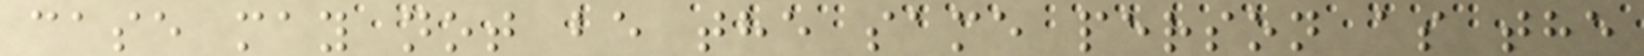case may not be the same person as the
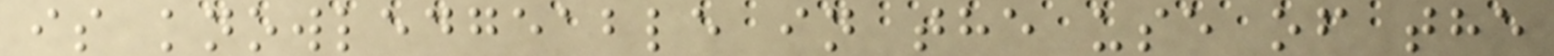is knowledgeable in the use of the
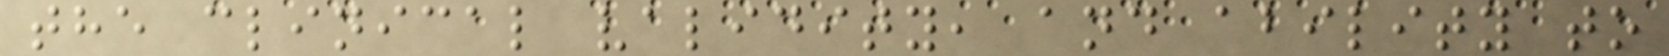the clinical validity, and ability to
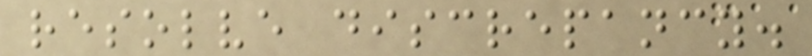resolve discrepancy.
